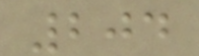204
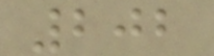202
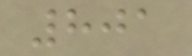801
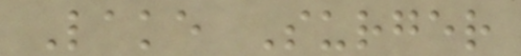Lake Surger
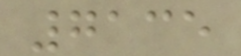7135
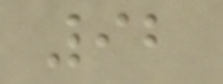92
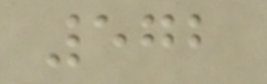572
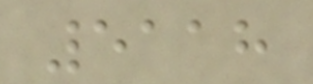5118
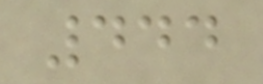444
